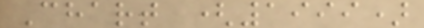Chart (1999)
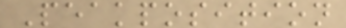Peakposition
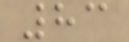83
